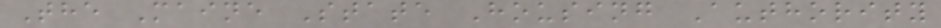The Maine State Housing Authority
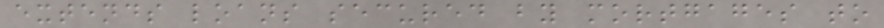extends loans secured by mortgages to
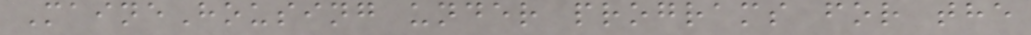MaineHousing under programs for the
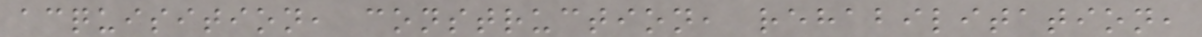acquisition, construction, rehabilitation,
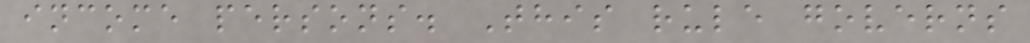income persons. This rule governs
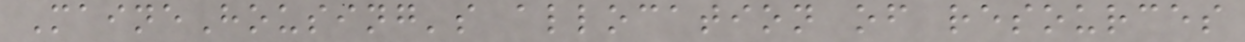MaineHousing's allocation of resources
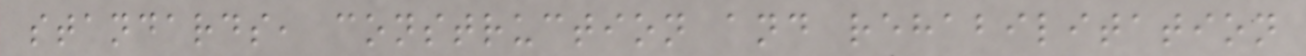standards, construction and rehabilitation
